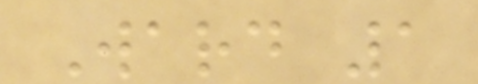Ward 1
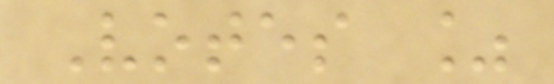Votes %
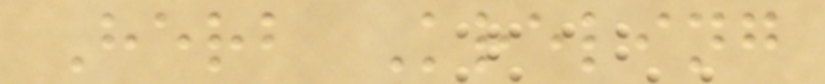Herb Kreling
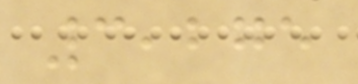3,275
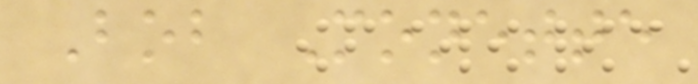Bob Monette
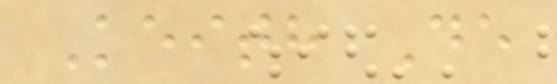Keith De
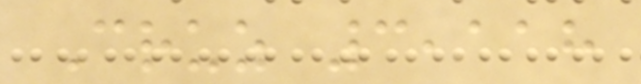Cruz 3,118
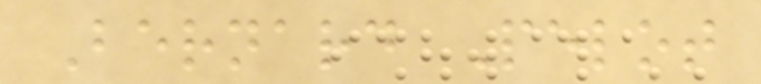Bernard Pelot
